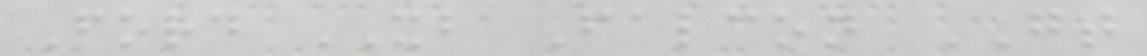Ford XB Falcon GT
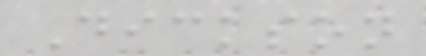Dickson
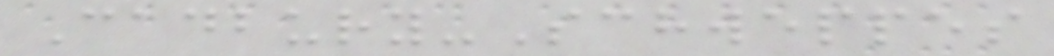Cadbury-Schweppes
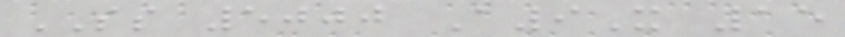SS 5000 A9X 15
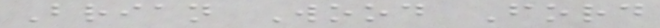Brian Wood Ford
